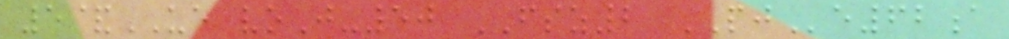5&UE voJ-50 FSZ2 PJe62a
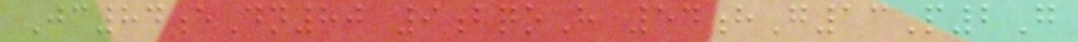Jc84eDn80 9bqoH 54hG13P2G
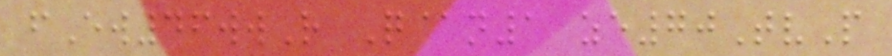fEw46wwR Q@n1 ze70TvP
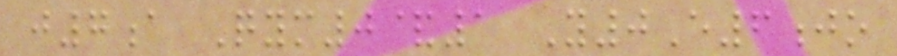j7a Qym0&1 Y0E6jo
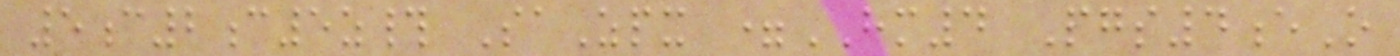5c2c5z# SaZpx =HM4 Pgs4eO
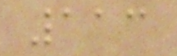113
